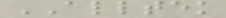ALLTEK
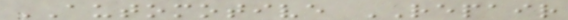AUTOMOTIVE REPAIR
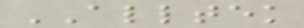ALLTEK
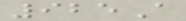925A
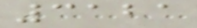3121
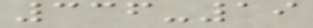336-19
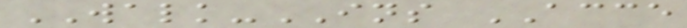WALK-INS ACCE
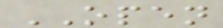OPEN
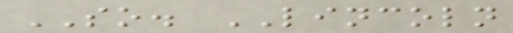SO. LINCOLN
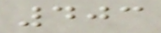403
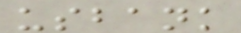usbank
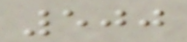500
